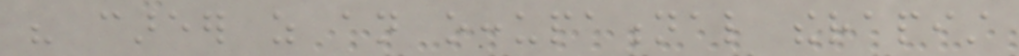his career as an occupational therapist
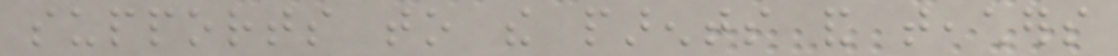supports to the parents and teachers
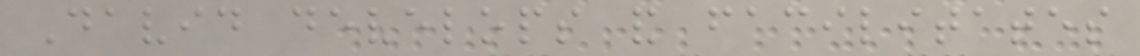David develops and facilitates
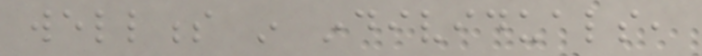wellness in individuals,
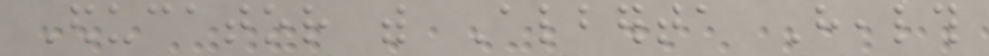Educator with Alberta Health
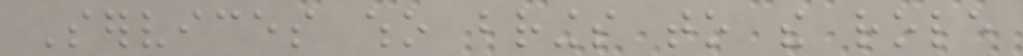Services who brings to the role
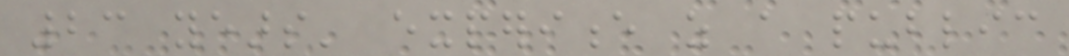23 years' experience as a public
